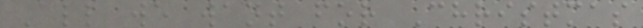All we want for Christmas
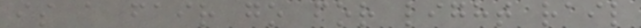is a fair go for light rail
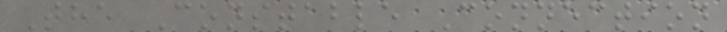The Constable Connection
